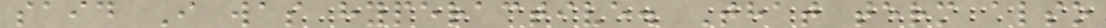said I was hyperactive. That term also
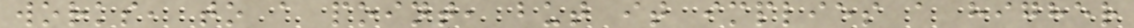works, to a point, but it implies a higher
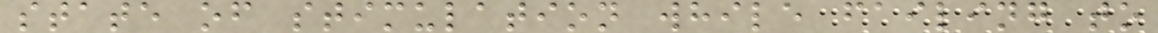state of stimulation while failing to
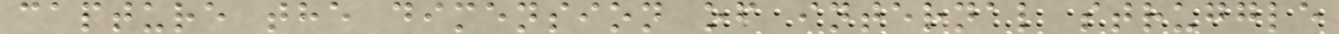capture the dimension of internal struggle
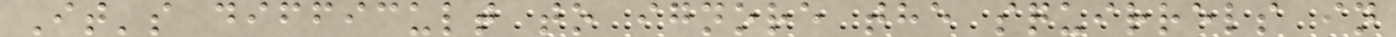It's difficult to ignore the squirrels in
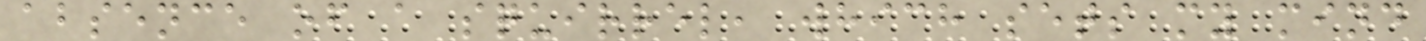absence of a squirrel, which sets my mind
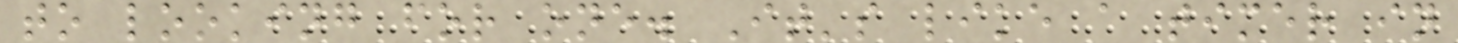to looking for one. It's like a timer in
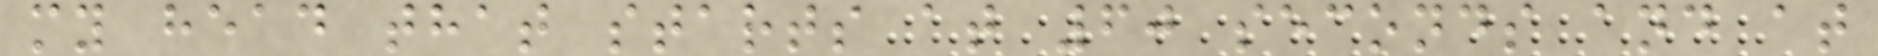my head that starts at 60 seconds and at
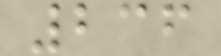236
